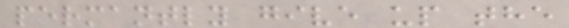permantly give up the
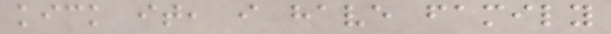kick it, i have family
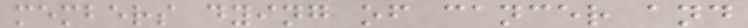members dying of cancer and
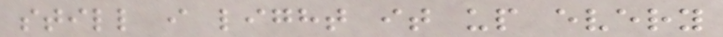still i light it up every
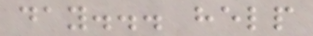day... help
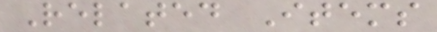Related Items
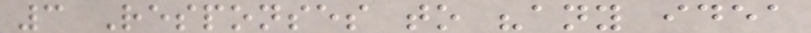3 Responses to "any idea
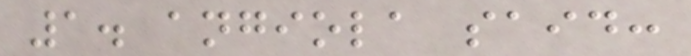1. angiola said:
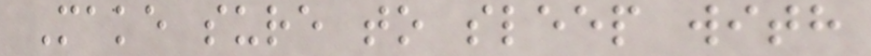Make sure to sleep with
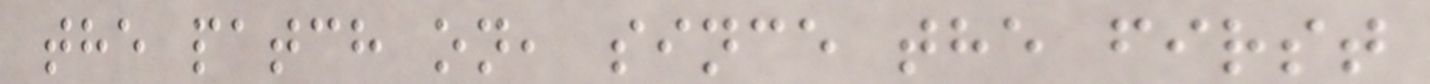the patch on, since the first
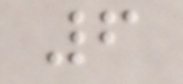6
